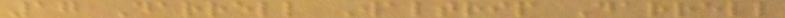17 Darrell Waltrip Darrell
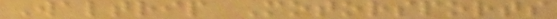Waltrip Motorsports
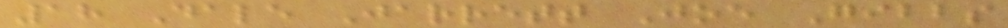18 Dale Jarrett Joe Gibbs
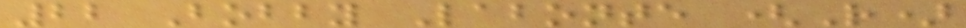22 Bobby Labonte (R)
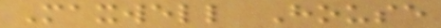Maxwell House
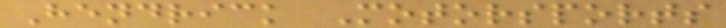Hendrick Motorsports
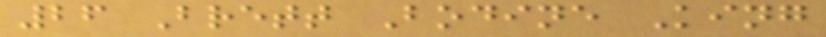26 Brett Bodine King
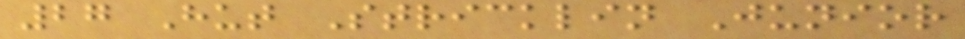27 Hut Stricklin Junior
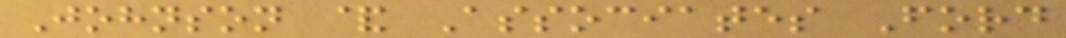Johnson & Associates Ford
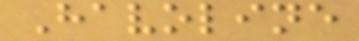Havoline
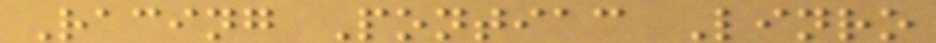Racing Pontiac Linro
